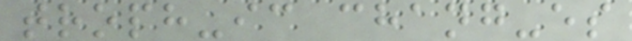troph-ic chang-es
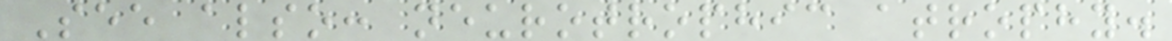See also: neurotrophic atrophy.
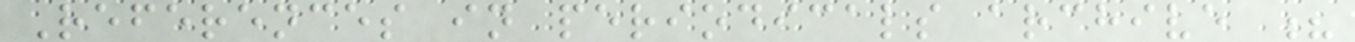References in periodicals archive ?
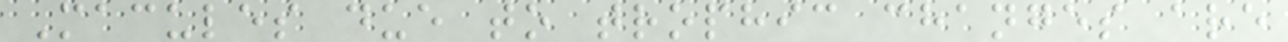Macules due to trophic changes are
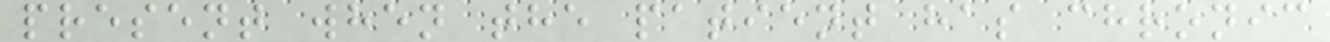present when the patient has chronic
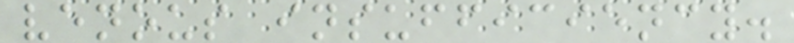venous insufficiency.
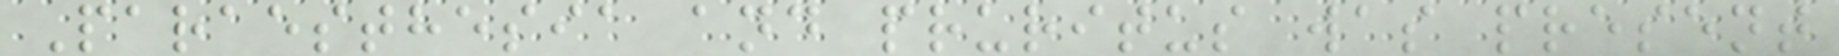Paraesthesia and pruritus was present
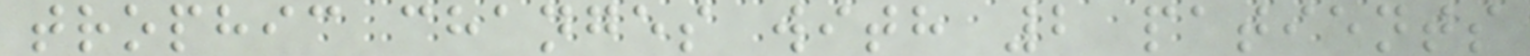trophic changes with 2 patients
